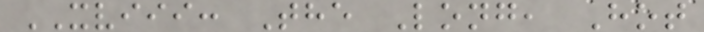XVIII: The Long, Hot
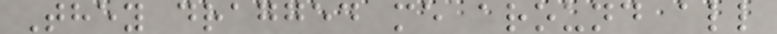They dragged me around all
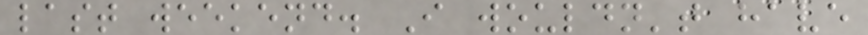last weekend. I wouldn't have
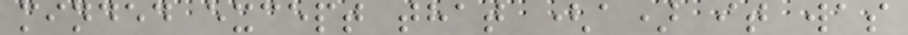minded except that (a) it was
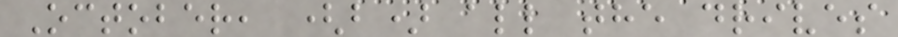October, (b) all the drives
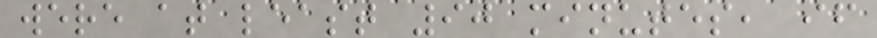were at least 90 minutes, if
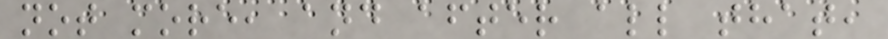not more, and after all that,
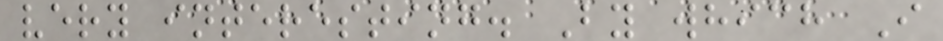very interesting. By which I
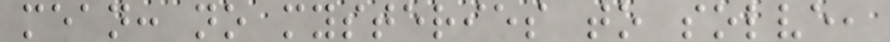mean: no mysteries to solve,
